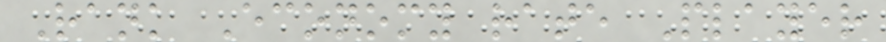Rank Economy rate Player
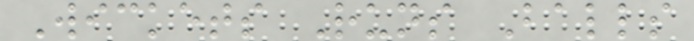Wickets Runs Balls
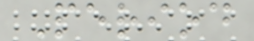Period
